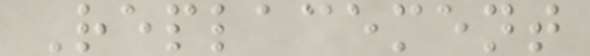Replacement
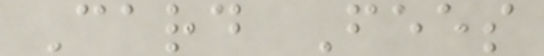Card Fees
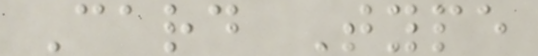Card Type
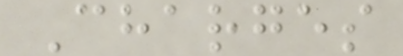Charges
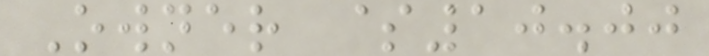Owner $10.00
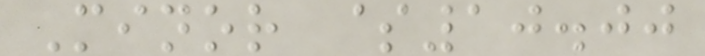Minor $10.00
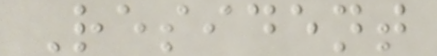Resident
